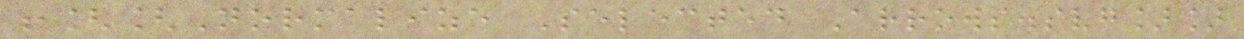![[Normalize Selected Arrows.svg]]
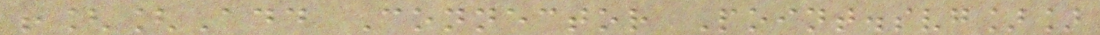![[Add Connector Point.svg]]
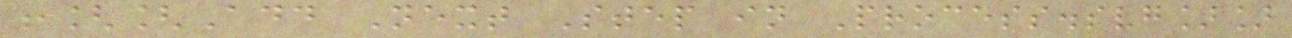![[Add Next Step in Process.svg]]
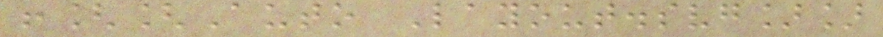![[Auto Layout.svg]]
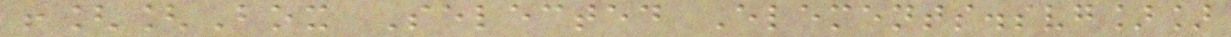![[Box Selected Elements.svg]]
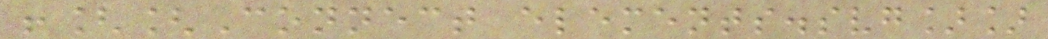![[Connect elements.svg]]
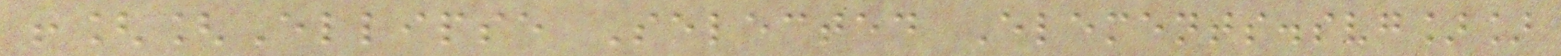![[Ellipse Selected Elements.svg]]
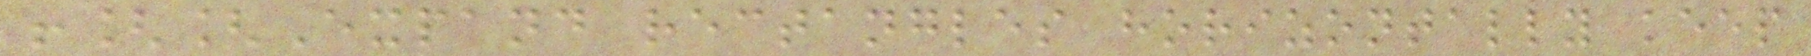![[Expand rectangles horizontally keep
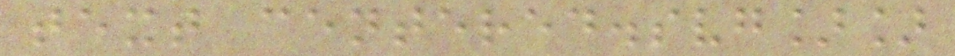text centered.svg]]
